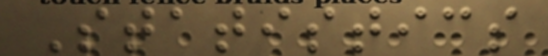Statistics
